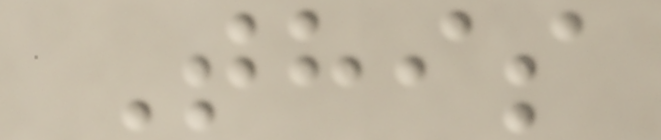This
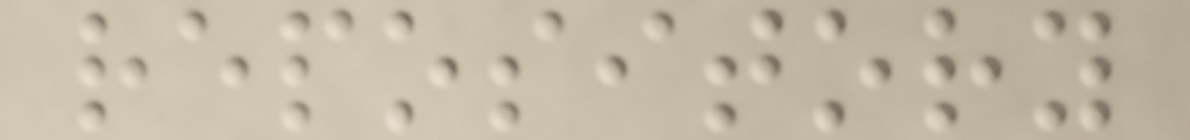repository
